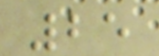25
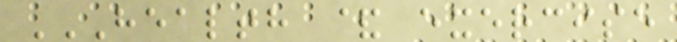HEALTH & EXERCISE
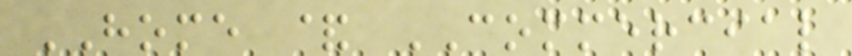HOME & COMMERCIAL
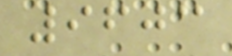9603
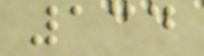134
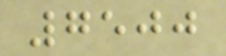7500
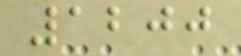1200
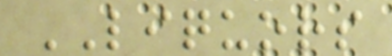LIQUORS
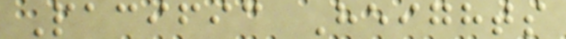Pacific Heights
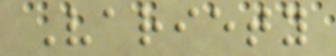Variety
